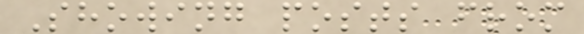Showing posts from
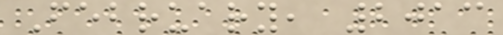February, 2013
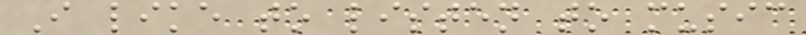I like to listen to music
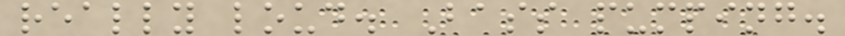really loud. Bass pumping.
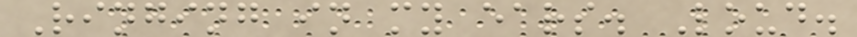Ringing in my ears. Loud.
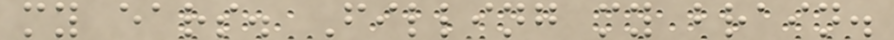my ears. Filling my brain.
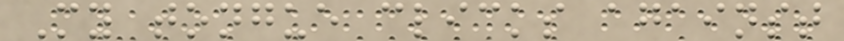My tongue clicks against
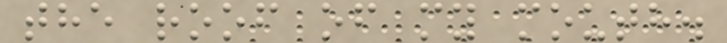the roof of my mouth.
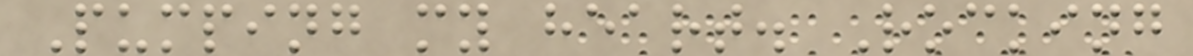Pumping my heart. Rocking
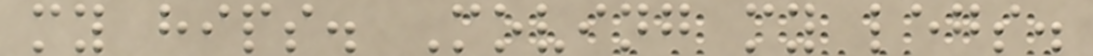my hips. Moving my legs.
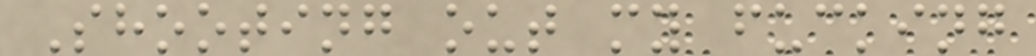Shooting out my fucking
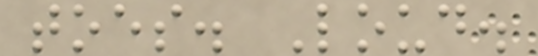toes. Loud.
